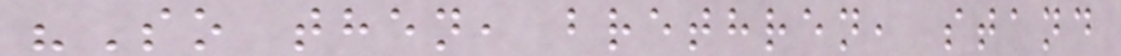"So then, brethren, stand
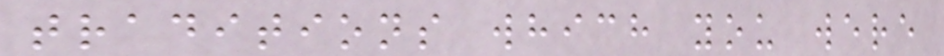traditions which you were
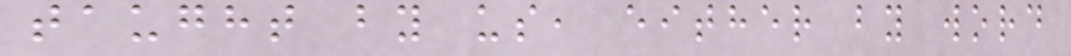taught by us, either by word
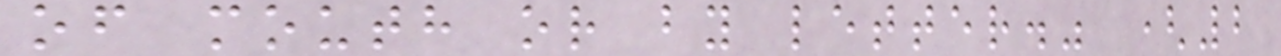of mouth or by letter." (2
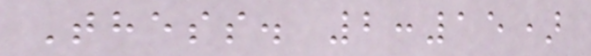Thess. 2:15)
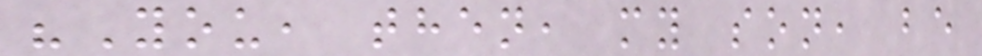"You, then, my son, be
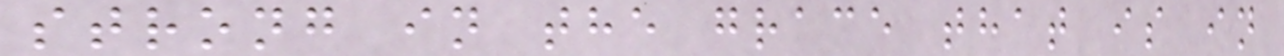strong in the grace that is in
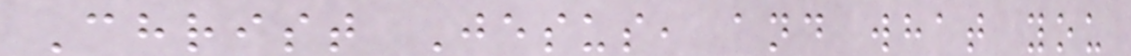Christ Jesus, and what you
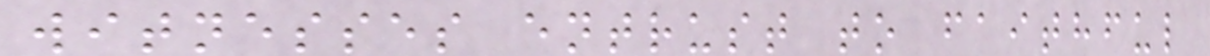witnesses entrust to faithful
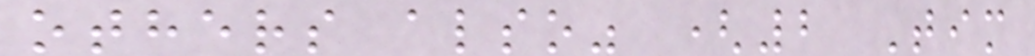others also" (2 Tim
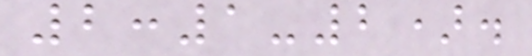2:1-2).
